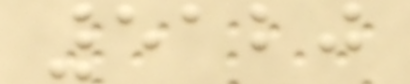5120
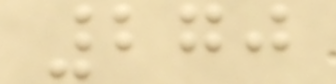270
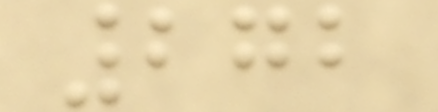272
